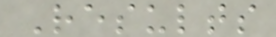Results
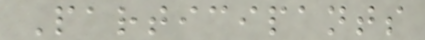Participants
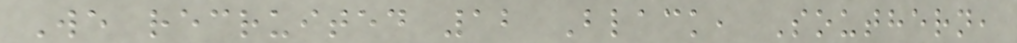We recruited 12 Black, Southern,
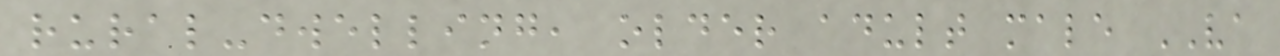rural-dwelling, older adult male VA
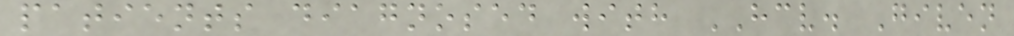patients diagnosed with HCV. Given
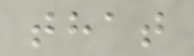that
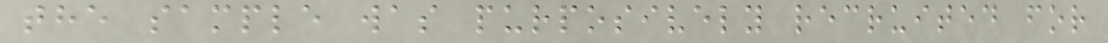the sample was purposively recruited for
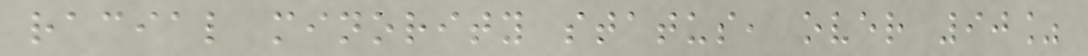racial minority status, over 90%
